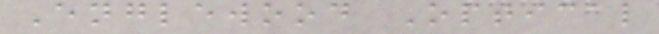Englewood Optical
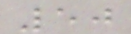50
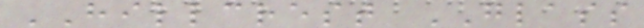HILLCREST GLASS
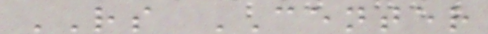RS CENTER
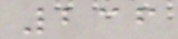236
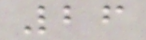26
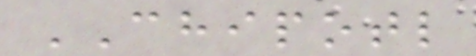CHIPOTL
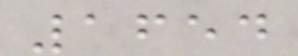1654
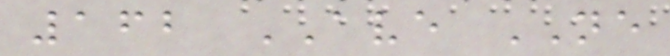162 AVE NE
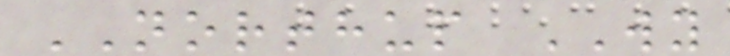NORTHUP WY
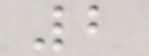2
